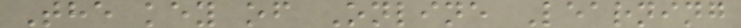The key of Online Learning
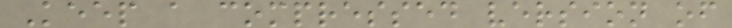Keep a compressed version of
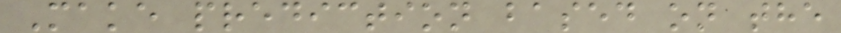Make prediction based on the
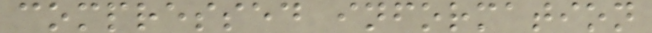compressed information
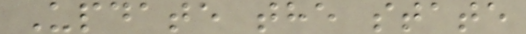Update the state
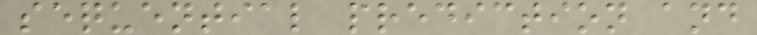sequential prediction and
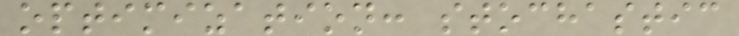optimization: stochastic
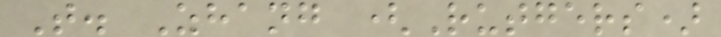T. Zhang (Rutgers)
